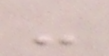-
